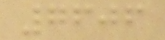7606
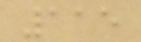115
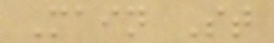Main St
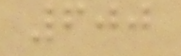600
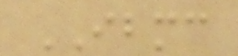IBMC
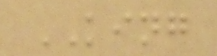KING
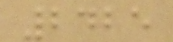2425
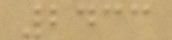2433
